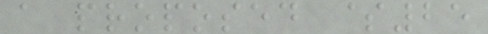a proposed $25
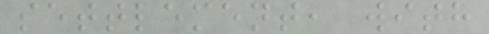settlement, with
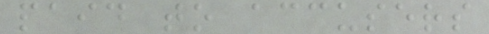paid to accusers
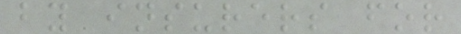by insurers for
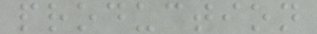production
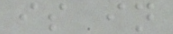is in
